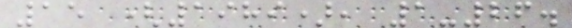15 (1989), 1-26.
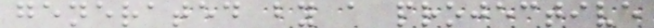generated by a projective
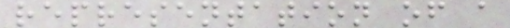representation of a
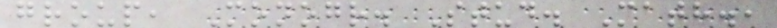group, Monogr. Stud. Math.,
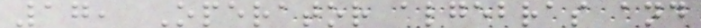17, Operator algebras and
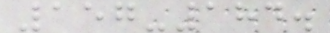157-184.
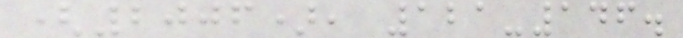(2006), 121-146.
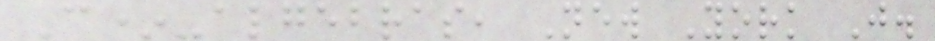C*-algebras, New York J.
